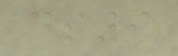ds9
